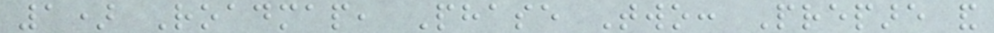1) Roadmap, Phase Two: Prepare and
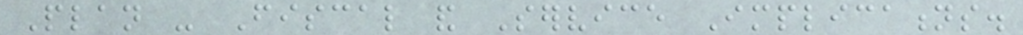Plan - Fiscal and Service Implications.
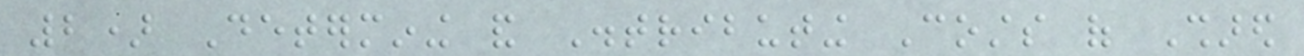2) Determining and Distributing Costs of Shared
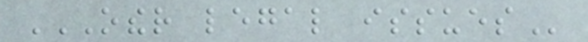OTHER LEGAL ISSUES
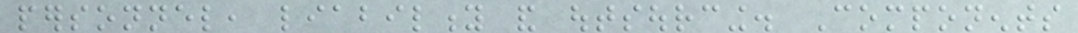personnel, liability and outsourcing. Components
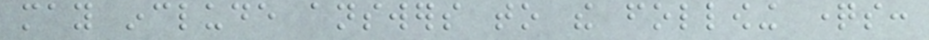may include answers to the following questions:
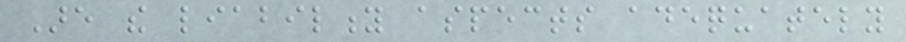Are the liability aspects adequately
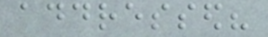addressed?
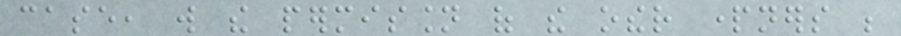case, will the permission of the other partners be
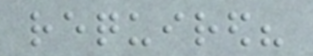required?
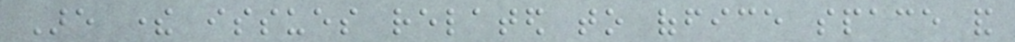Are there issues related to office space and
